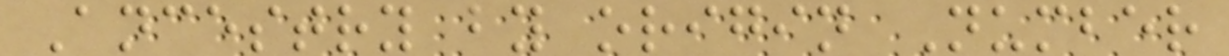Ancestry by origin Number
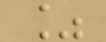%
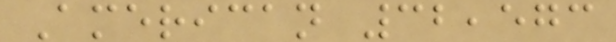American 32,573
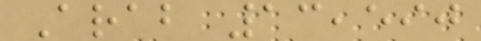Arab 13,590
